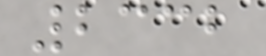2332
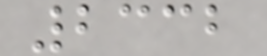2332
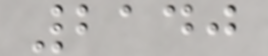2140
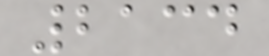2134
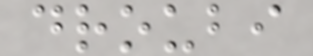droubi
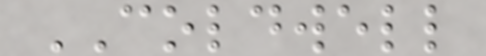COLDWELL
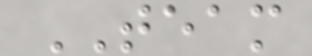TEAM
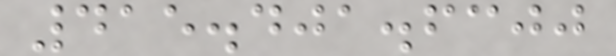415.401.6300
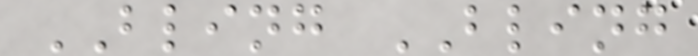BLING BLING
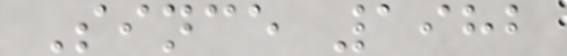Since 1982
